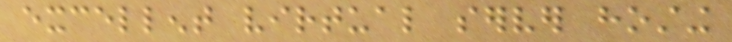excellent virtual server hosting
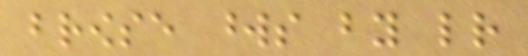browse words by letter
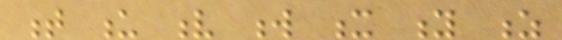t u v w x y z
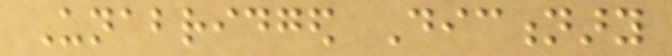Unabridged Dictionary
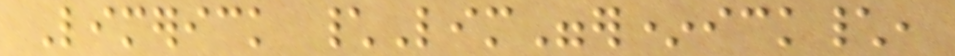Limerick \Lim"er*ick\,
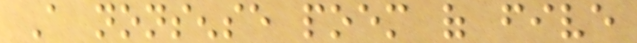A nonsense poem of five
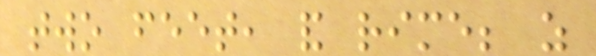two feet, and rime; as
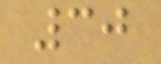30
